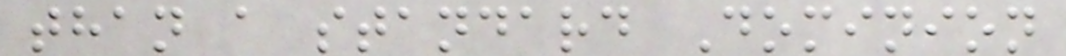than a standard Dominion
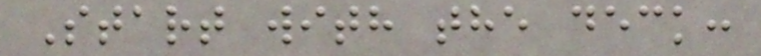Start with the deck:
